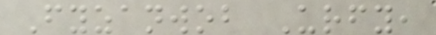Fyzanwob Urfy,
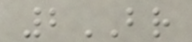2BR
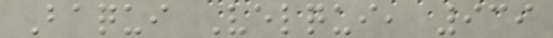Baqui Velqui, 939
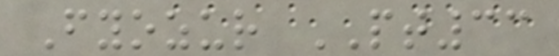Fyozur PT33
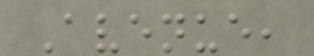Avenue,
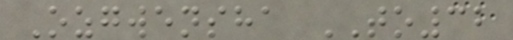Ozgwensha TO32
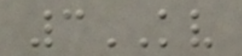3KV
